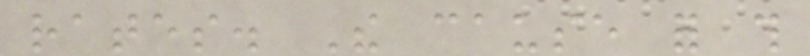rates. The cause for this
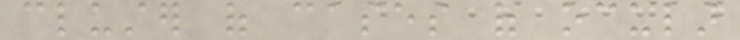cluster of cases of ocular
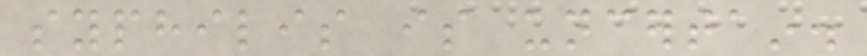syphilis is uncertain.
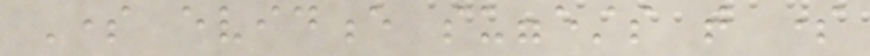Some evidence suggests that some
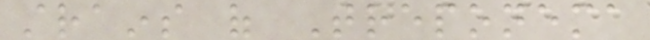strains of Treponema
